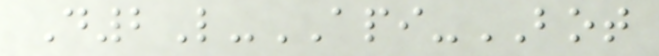D2L-API-BOT
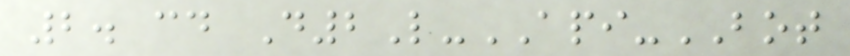2. cd D2L-API-BOT
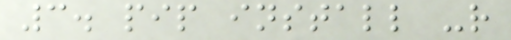3. pip install -r
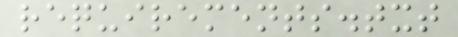requirements.txt
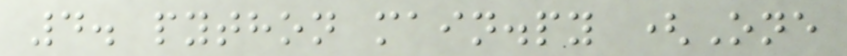4. python main.py (One
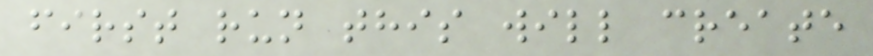first run this will create
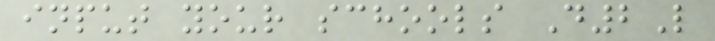input your schools D2L
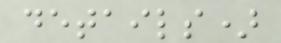details)
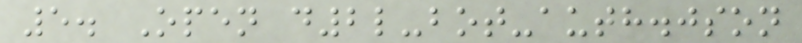5. Open d2l-bot-auth.json
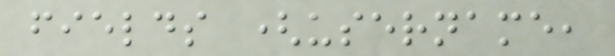fields (username,
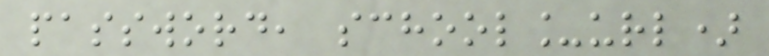password, school_url)
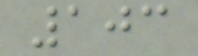103
